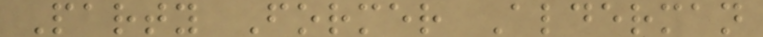Party Former Alderman
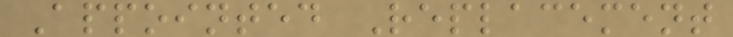Appointed Replacement
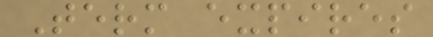Term expires
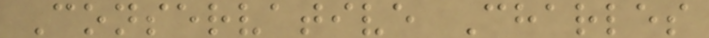Conservative Charles
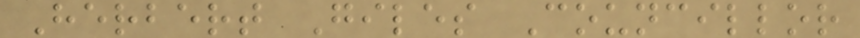Herbert Giles Councillor
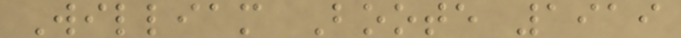William Boote 1919
